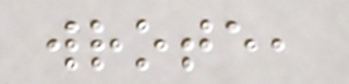wrote,
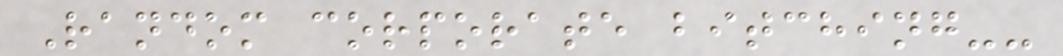Random corporate bitching--
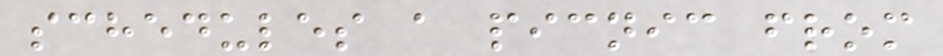schedules a picnic from
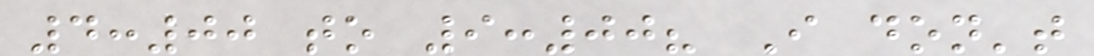4:00 to 9:00? I don't
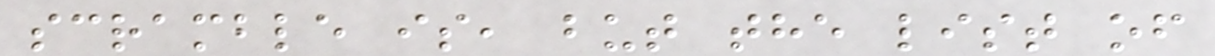scramble is, but the list of
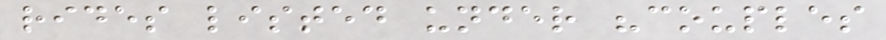rides listed under "couples
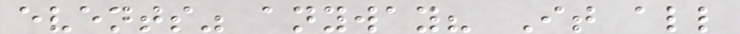events" anyway? It all
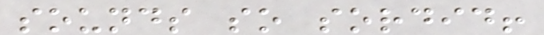sounds so sordid!
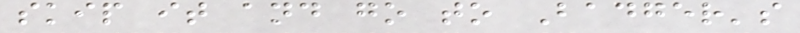skip it and go to Badger's
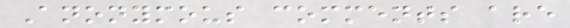Anonymous comments are
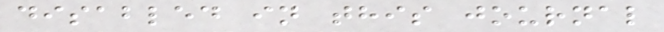disabled in this journal
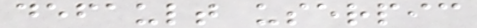default userpic
